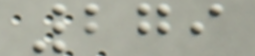279
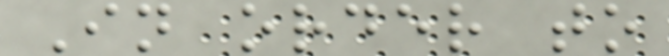In order to
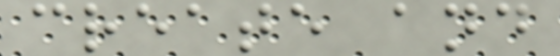create and
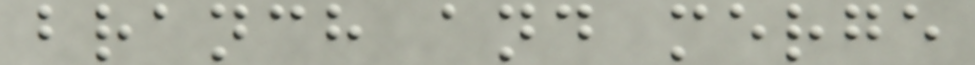branch and merge
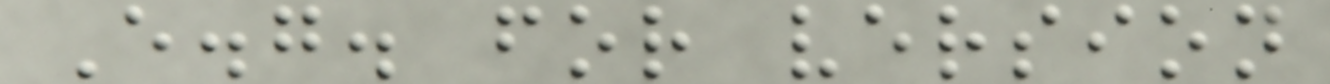E.g. for version
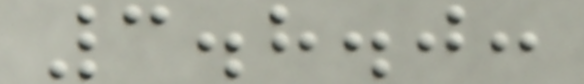3.8.0:
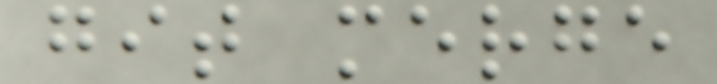git merge
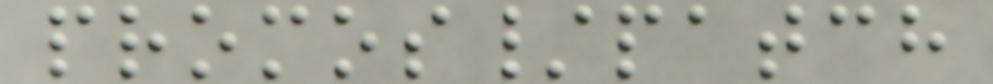promos/patch
